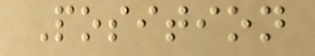Position
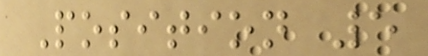Position 5
